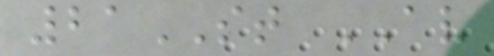21ST AV
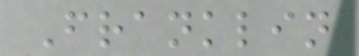Franklin
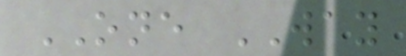ONE WAY
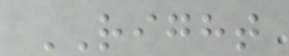RIGHT
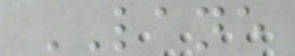LANE
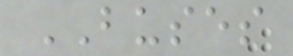BUSES
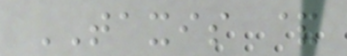TAXIS &
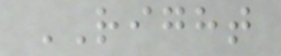RIGHT
